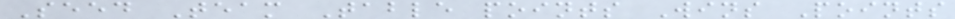Seed Team Table points Wins Points
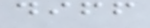diff
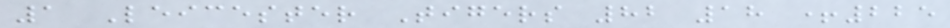1 Leicester Tigers 82 18 +225
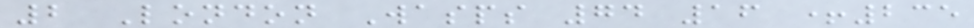2 London Wasps 74 16 +235
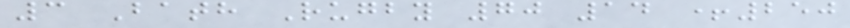3 Bath Rugby 70 14 +250
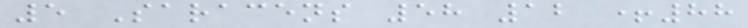5 Saracens 58 12 +88
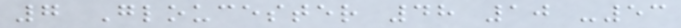7 Gloucester 48 10 -53
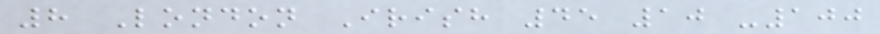8 London Irish 45 10 -100
